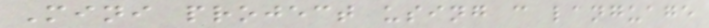Mini project using c language
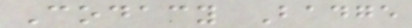Codacy Badge
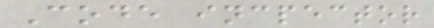Code incpector
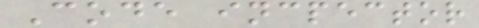Code incpector
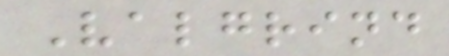Valgrind
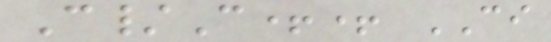C/C++ CI
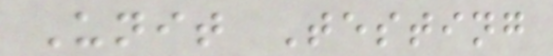Unit Testing
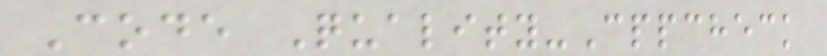Code Quality-Cppcheck
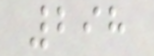298
